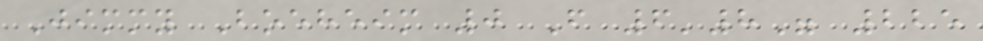Jimmy Boeheim 0 F 6'8" 225
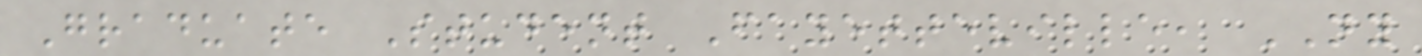Graduate Student Fayetteville, NY
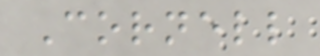Cornell
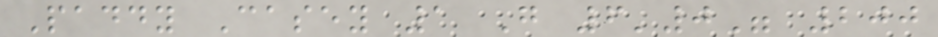Paddy Casey 1 G 6'0" 200
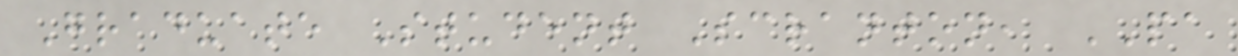Graduate Student Scranton, PA
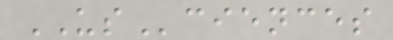USciences
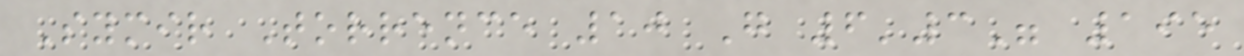Symir Torrence 10 G 6'3" 195
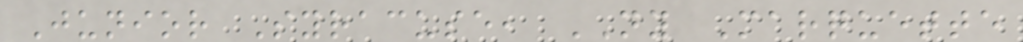Junior Syracuse, NY Marquette
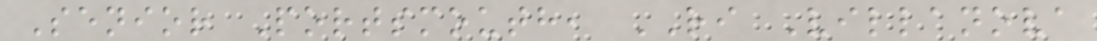Senior Portsmouth, RI Villanova
